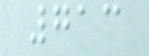713
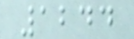1244
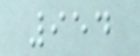954
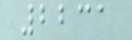2231
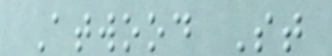Atwood St
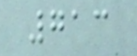713
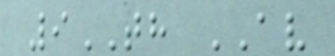9TH AV
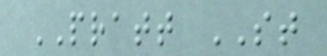PRATT ST
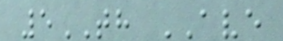5TH AVE
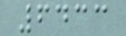6433
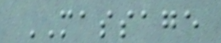MASSAGE
